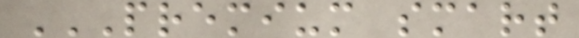PREMIUM SMART
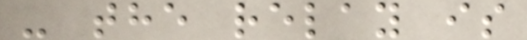- the relay is
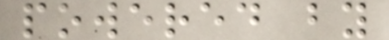powered by
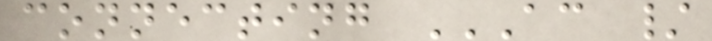connecting AC /
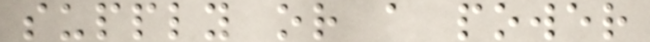supply or a power
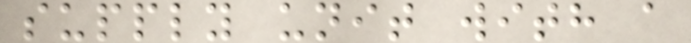supply unit with a
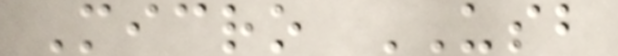Micro USB
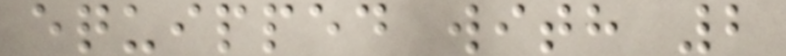equipped with 2
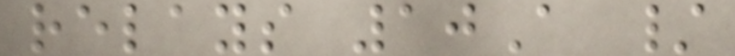relays 10A /
